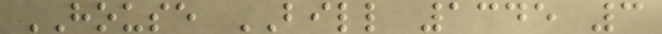HOUSE BILL 1345 3
